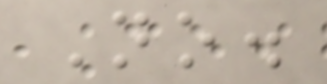No.
